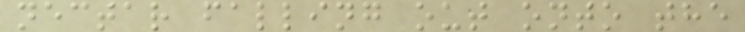nectar falling out onto the
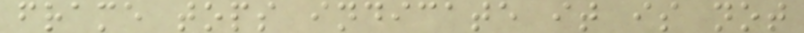frame tops indicate it is not
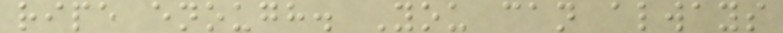ripe enough. You can always
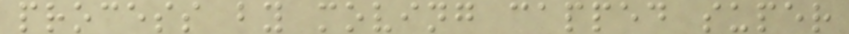process by moving capped super
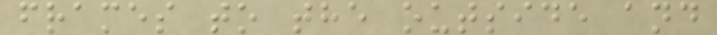frames to the outside and
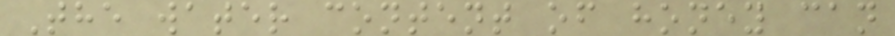The water content of honey can
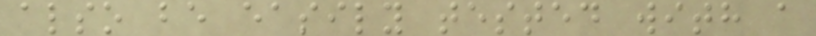also be easily tested with a
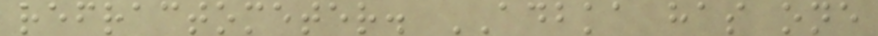refractometer. ADBKA has one
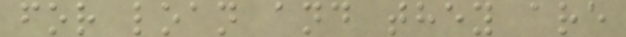for loan and they are
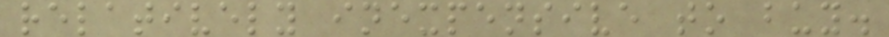relatively inexpensive to buy.
